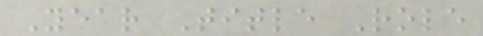Year Title Role
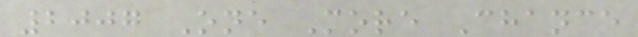2007 One More Chance
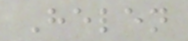Helen
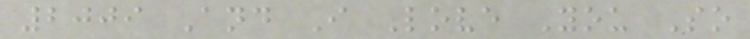2009 And I Love You So
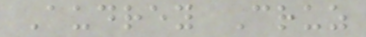Audrey Cruz
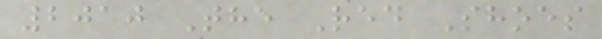2010 The Red Shoes
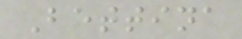Bettina
